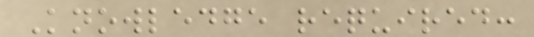Knowledge required:
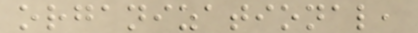organizational,
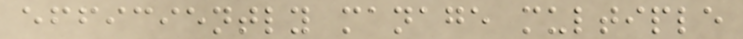efficiently manage multiple
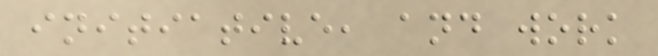initiative, and work
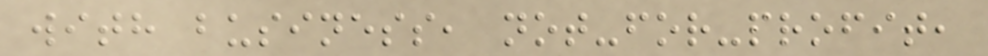with business, not-for-profit,
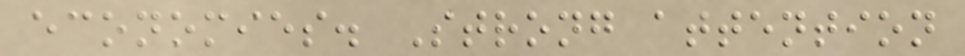economies. Strong attention
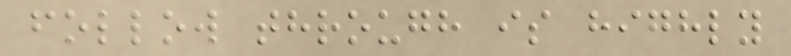follow through is highly
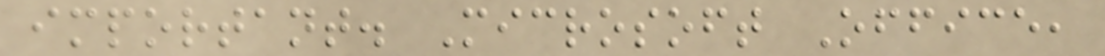important. Microsoft Office,
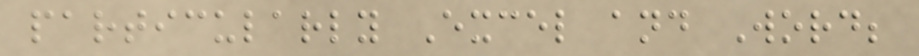particularly Excel and Word;
